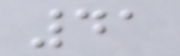41
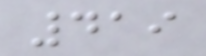419
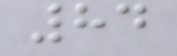84
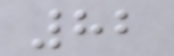82
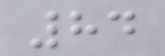84
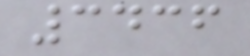3436
